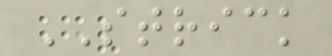STRICK
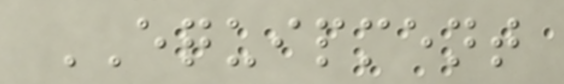EQUIPMENT
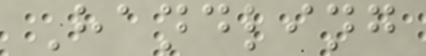Handling
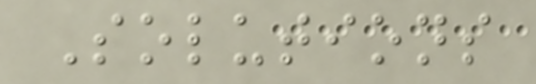Solutions
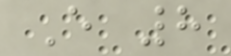E 8
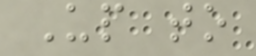Up to
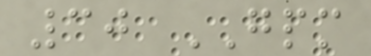30 GPM
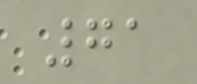71
